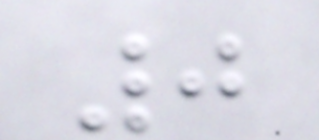0
